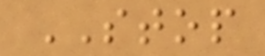STOP
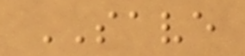SAVE
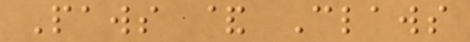Paws & Claws
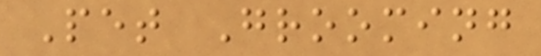Pet Grooming
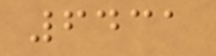6431
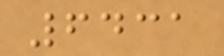6431
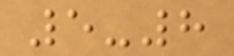5-8
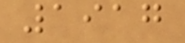1917
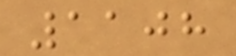1108
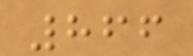866
